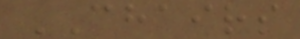CHAIRS
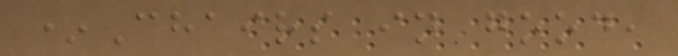*Chairs in good,
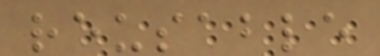reusable
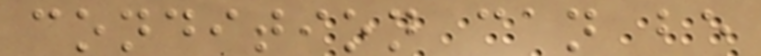condition can be
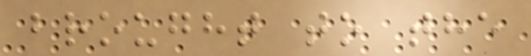brought to the
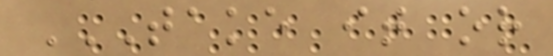TAKE IT OR
